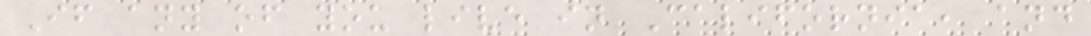If any of you live in California, and
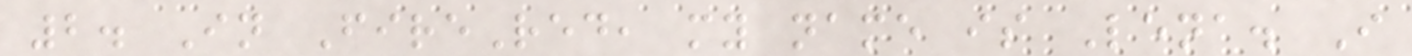2. In FireRed, my name is Lena. I
